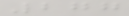277
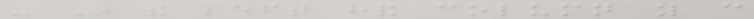- In the left hand column you can
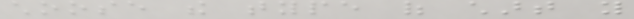choose the type of chart you
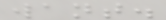want.
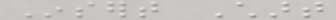Insert Chart
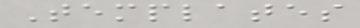Templates
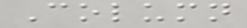Column
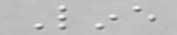Line
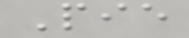Pie
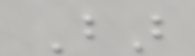Bar
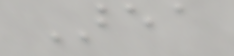Area
